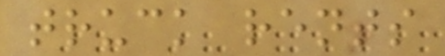truck rents
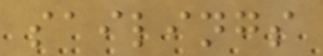sailings
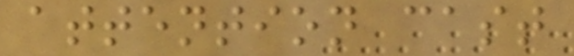attention cast
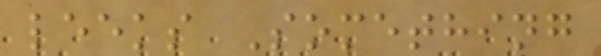leeks Something
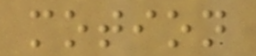motion
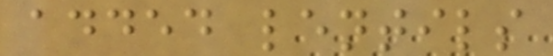added lentils
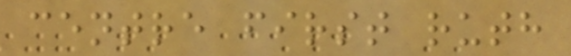centre first ruth
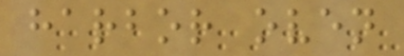harbor oven
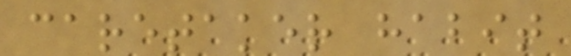caretaker habit
